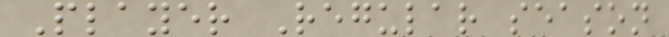Player Regular season
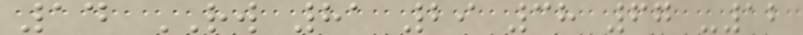14 RW 81 29 38 67 -12
